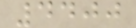4400
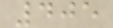405
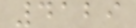4129
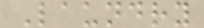Laundry
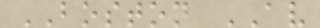BOSTON AV
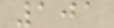101
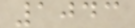1043
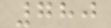780
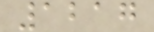1217
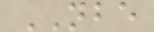NBE
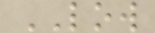LOW
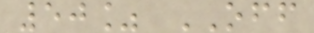50% OFF
